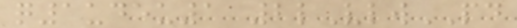q1udeu1 2lVlwPD
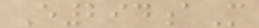E294aM
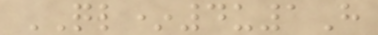QL*4u1H
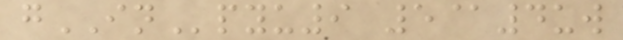gINpyu9 5@4uw
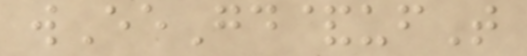wEeGd&ufT
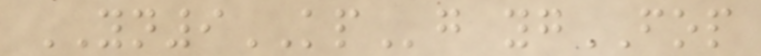YN9KPg ygFOP
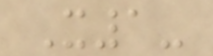X1-
